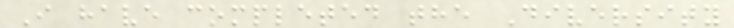I have completed the Diversity
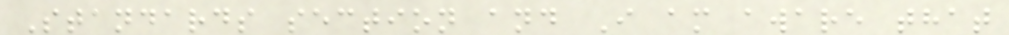Standards section and I am aware that
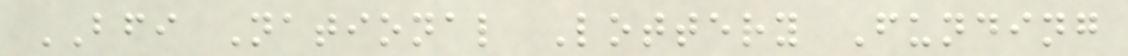BFI National Lottery Funding
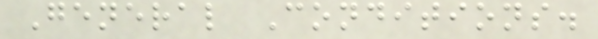General Conditions.
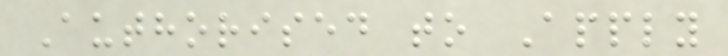Authorised to Apply
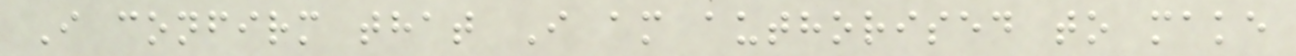I confirm that I am authorised to make
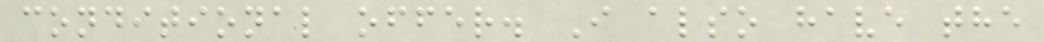conditional offer. I also have the
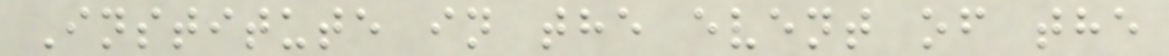Institute in the event of the
